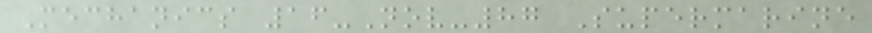Mechanics 16-Nov-87 Supermarine
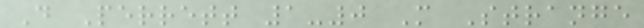D Perrett 1-0 M Strange
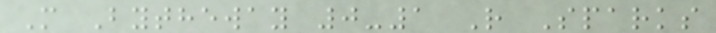M Bytheway 0-1 R Sparks
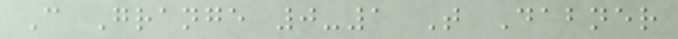C Grange 0-1 T Dabner
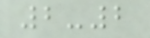2-2
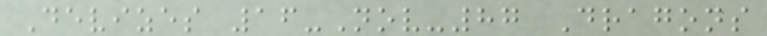Devizes 16-Nov-87 Dragons
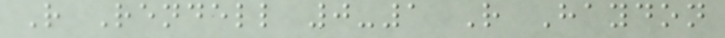R Rendell 0-1 R Haydon
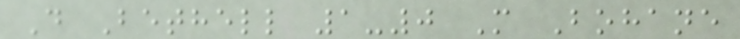D Bethell 1-0 M Bohane
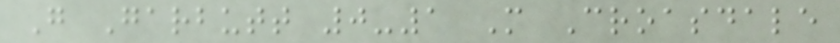G Garbutt 0-1 M Croasdale
